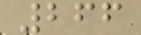266
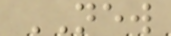NEW
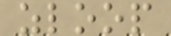zloop
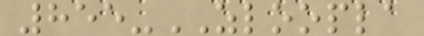855-ZLOOPLA
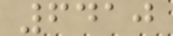6410
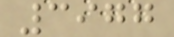3977
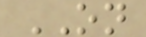ON
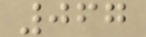067
